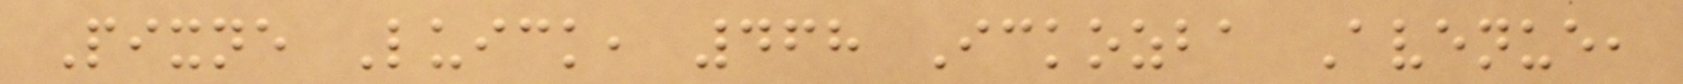Pixne Luick, 468 Ickozba Avenue,
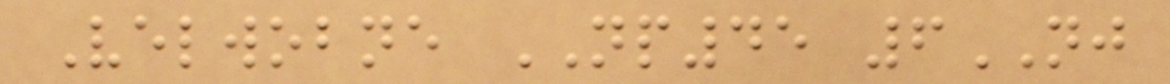Velwobne NP45 6NJ
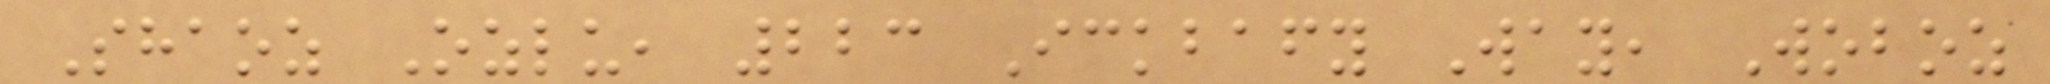Shaoz Ozlu, 223 Ickbafy Way, Woboz
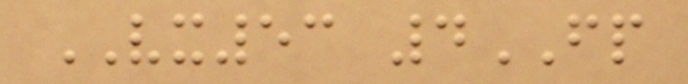VX53 4FP
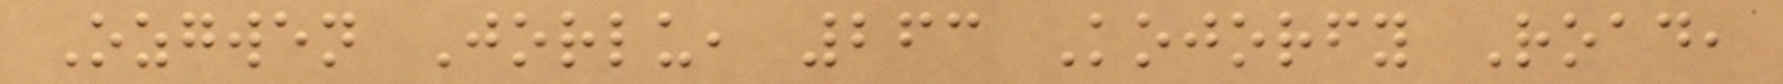Ozgwen Jorlu, 263 Kojorfy Road,
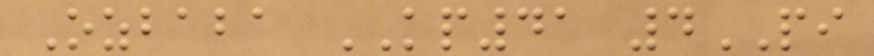Ozbaba KP41 4PI
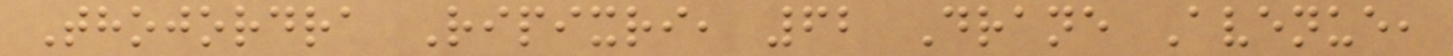Thojordra Ripixri, 62 Drane Avenue,
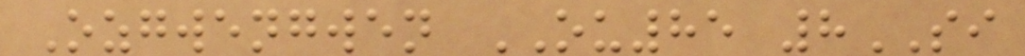Ozgwengwen OU85 8SI
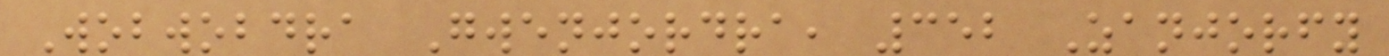Wobwobdra Gwenjordra, 352 Zanjorfy
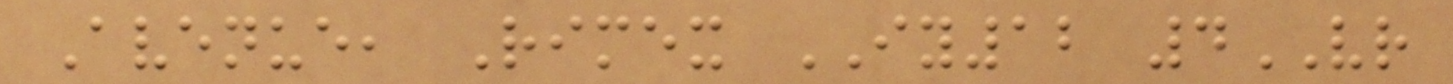Avenue, Rimex IY12 4VR
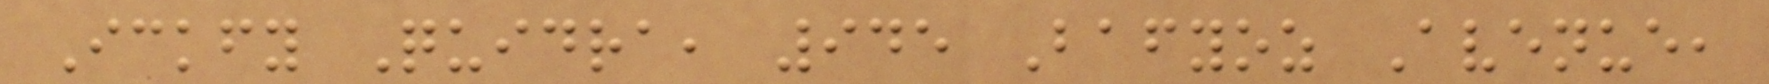Ickfy Quidra, 945 Bafyoz Avenue,
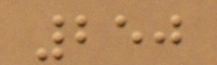250
